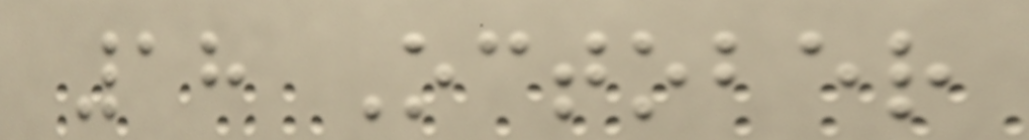18 October
